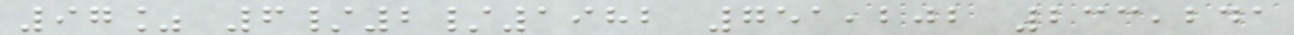97% 6/2/1982 751,202 233,241
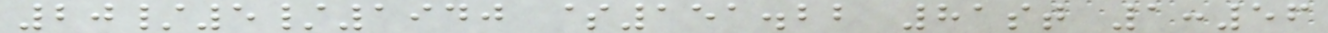20/5/1940 $151.22 81st 1:56
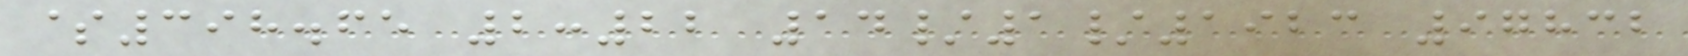$398.65 2:22 14/1/1923 97832
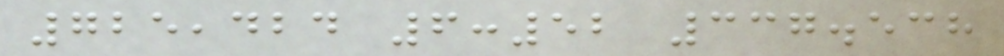725,424 6:52 337.538
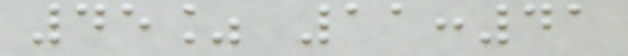45% 11:41
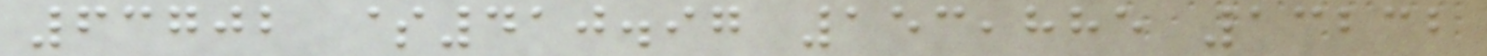63702 $410.97 153,885 13232
